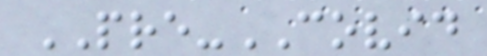PRE-COVID
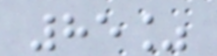85%
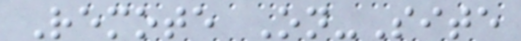Remote On-Site
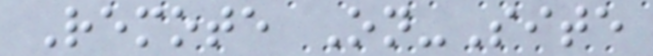Remote On-Site
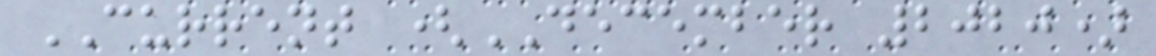CURRENT (DECEMBER 2020)
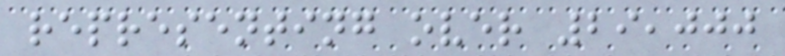representing over 29,000
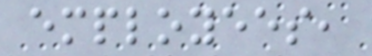employees,
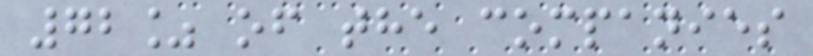72% of the companies
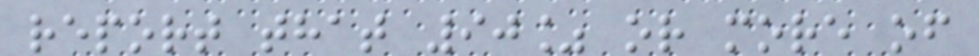report that 90% or more of
